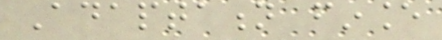Adaptation finance
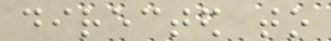directed to
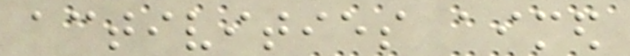activities aimed
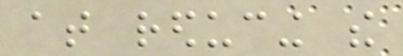at reducing the
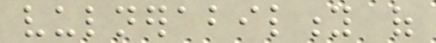vulnerability of
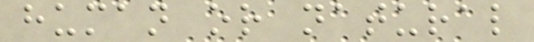human or natural
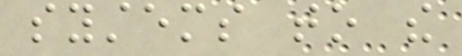systems to the
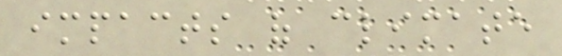impacts of climate
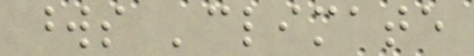words 'climate
